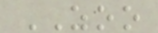ZOO
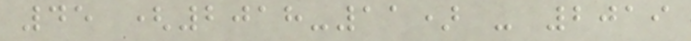45 (2018-11) - 2019
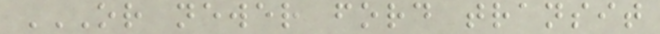OR NEWER FORD TRANSIT
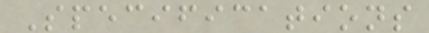Specifications
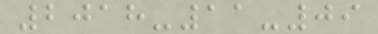2018-11-09
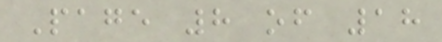Page 8 of 18
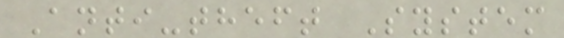Anti-theft System
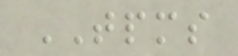TPMS
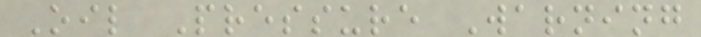Oil Pressure Warning
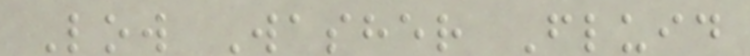Low Washer Fluid
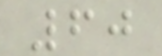60
